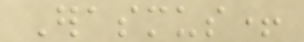Erasmus+
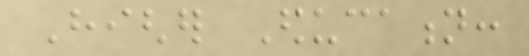Higher Education:
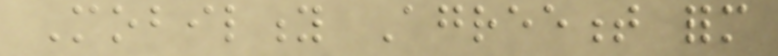Mobility Agreement form
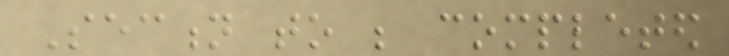Section to be completed
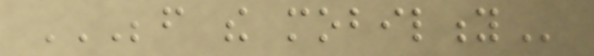BEFORE THE MOBILITY
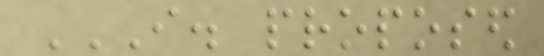I. PROPOSED
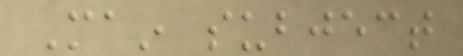Main subject
